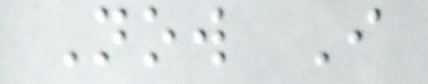Now I
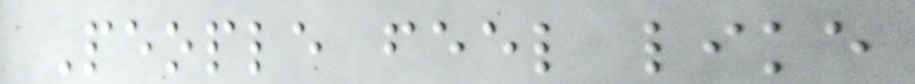People feel like
